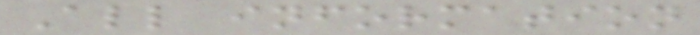All information
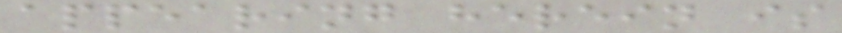appearing herein is
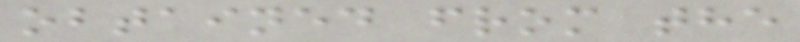obtained from the
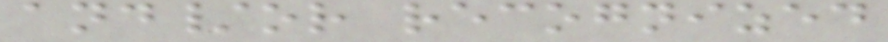and/or recognized
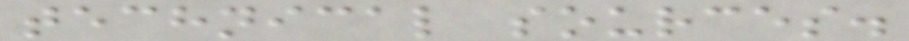technical sources.
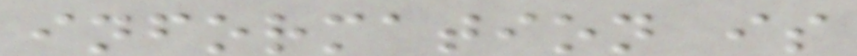information is
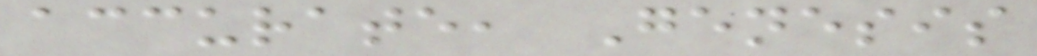accurate, Genesis
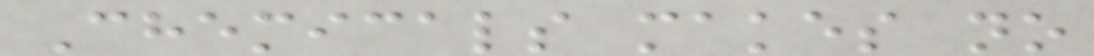Chemicals makes no
